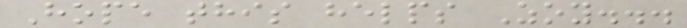Hope this helps Zoy...
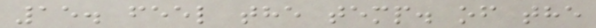15. feel the temp. of the
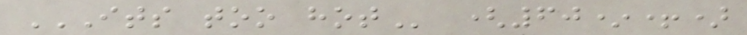ITS TOO HOT (60*+)
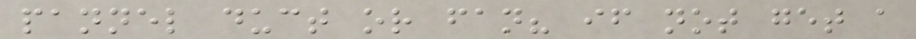pannel duct or fan? if not get a
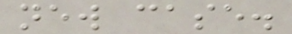new case.
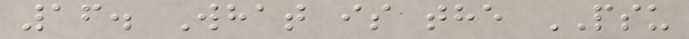16. What is the PSU
